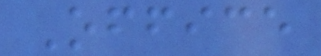Office
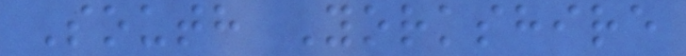South Yorkshire
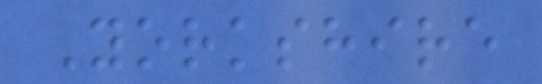Yorkshire
